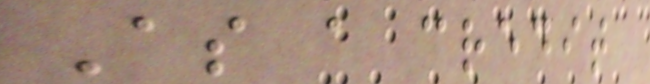As a credit
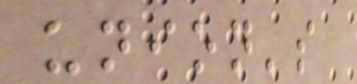union's
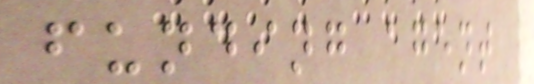funding agent
